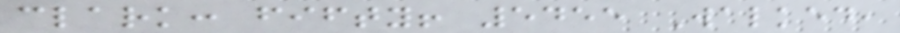clark: fifty! 5455 Walked,
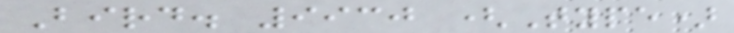Bird. 9930 (Type)
